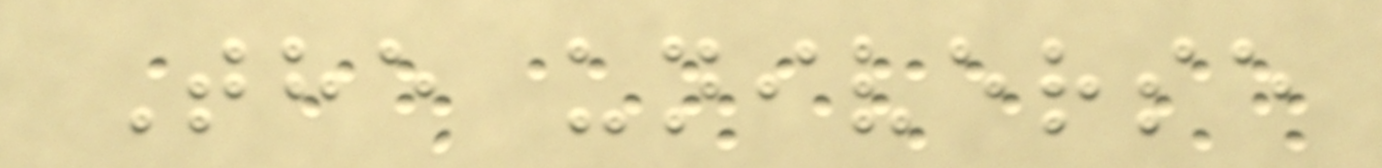The universe
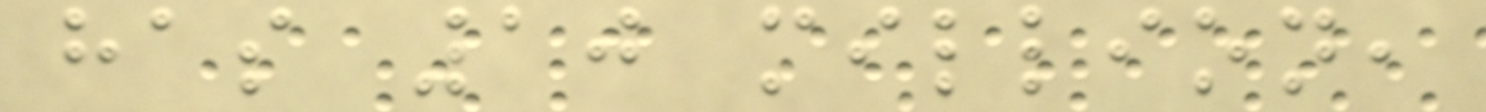has 10 million,
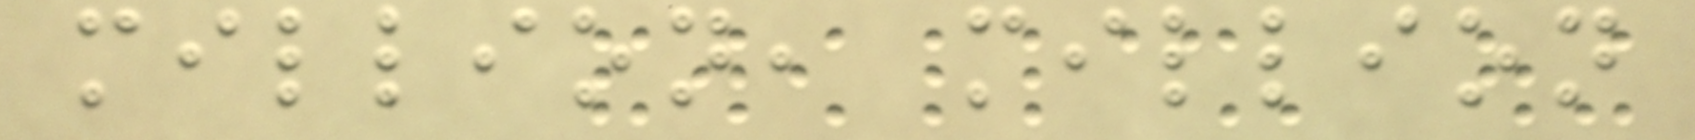million, million
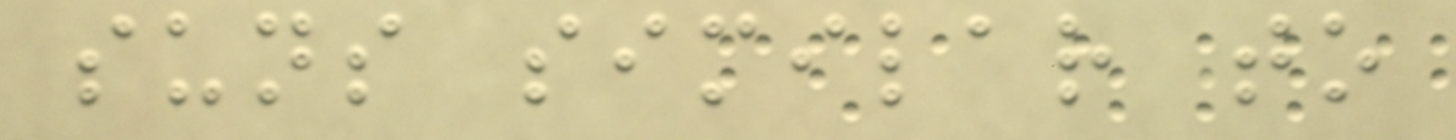suns similar to
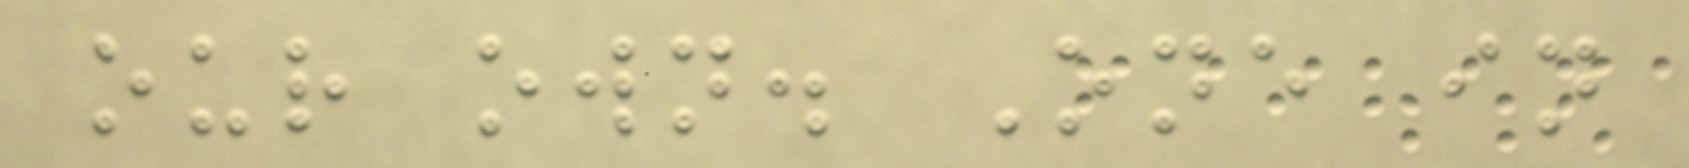our own. One in
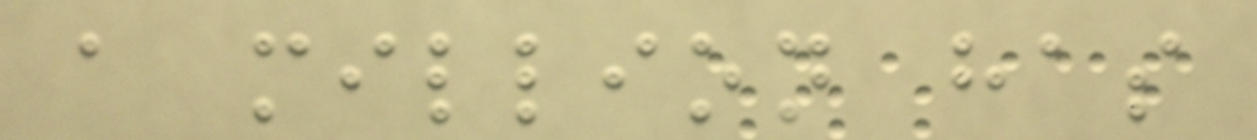a million has
